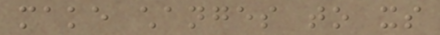make changes to its
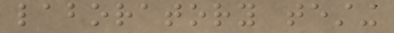laboratory testing
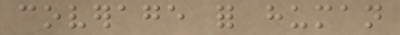coverage for human
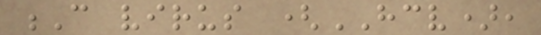C virus (HCV),
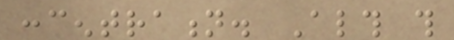concentration. Although this
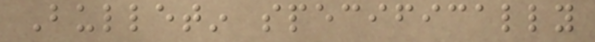Bulletin specifically
